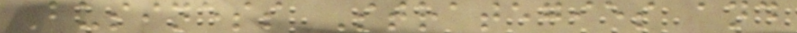Business Strategies and
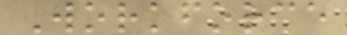Workforce
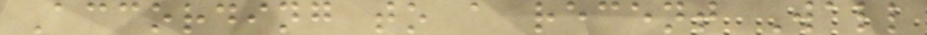According to a recent Wall
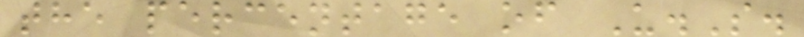the percentage of U.S.
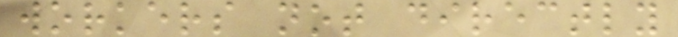workers not directly
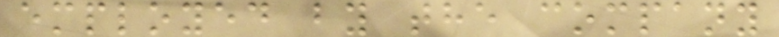employed by the company
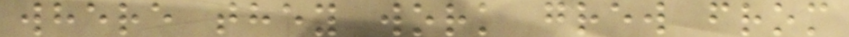where they work grew from
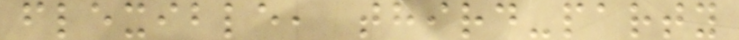flexible, third-party
